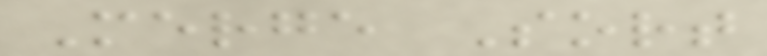Merge Sort
